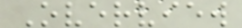Overview
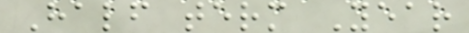Half term Year
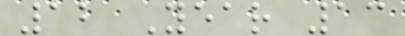12 Year 13
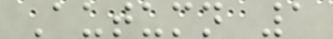Autumn 1
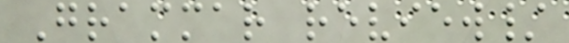Grammar review/
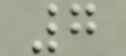7
